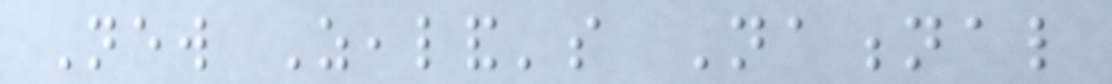New Zealand's National
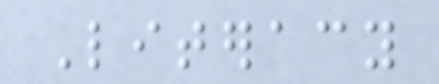Literacy
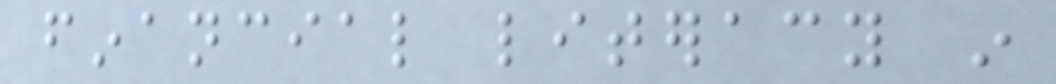financial literacy in
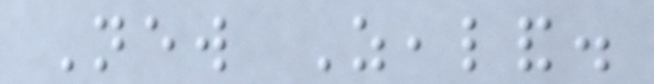New Zealand.
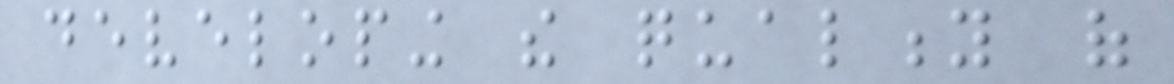developing the quality of
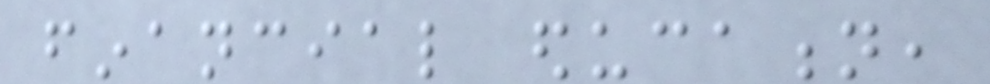financial education,
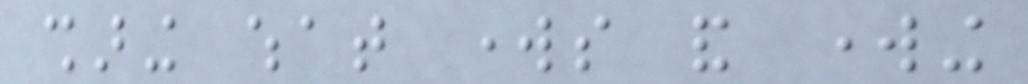sharing what works and working
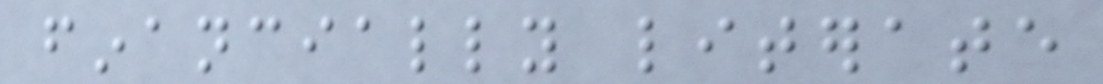financially literate
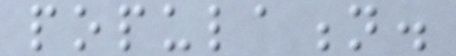population.
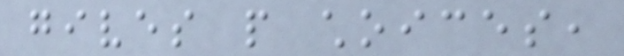gives people choices,
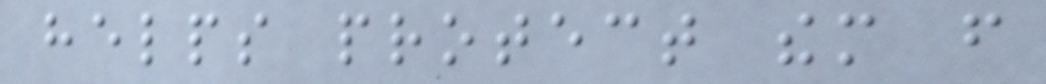helps protect them from
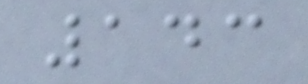143
